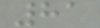81
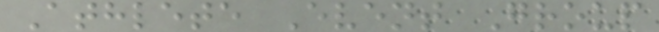Athlete Event Group
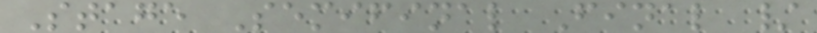Stage Semifinal Final /
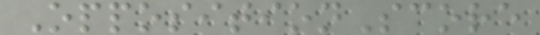OppositionScore
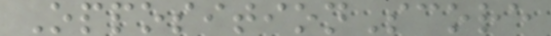OppositionScore
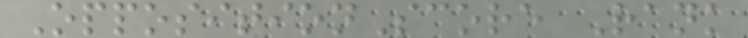OppositionScore Rank
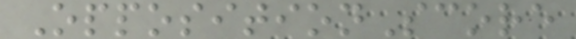OppositionScore
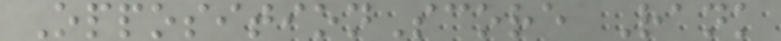OppositionScore Rank
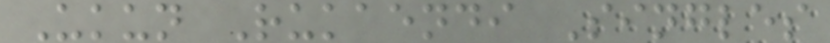Ukun Rukaendi Singles
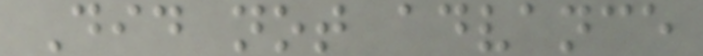Did not advance
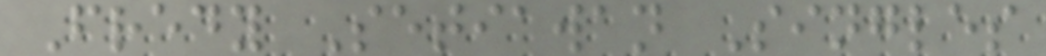Fredy Setiawan Singles
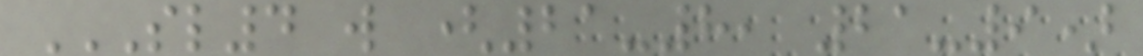SL4 W (21-8, 21-9)
